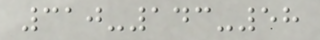310-143-58
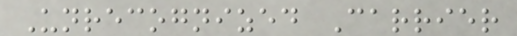Unrecognized Carrier
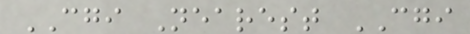CGI Nearest CGI
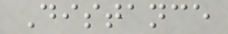Distance
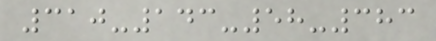310-143-58-383
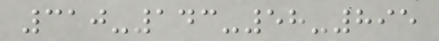310-143-58-895
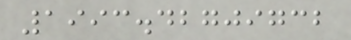1993.42709732
